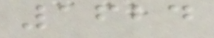1624
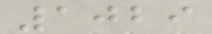1029
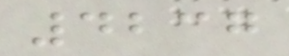4237
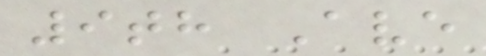9th Ave
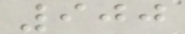900
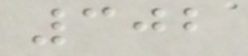302
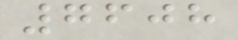7608
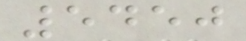5450
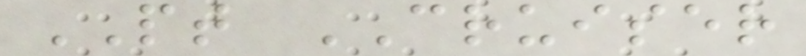PT CRUISER
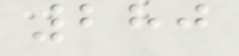280
